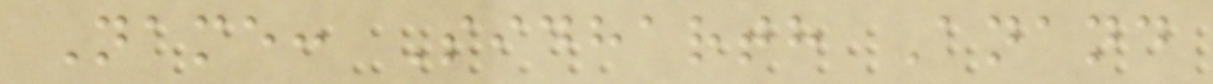Name: Sidharth Anand
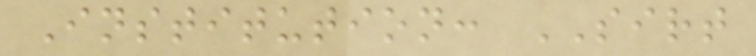Institution: SIRT
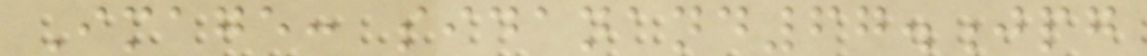Image: sidanand67.jpg
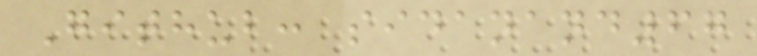Github: sidanand67
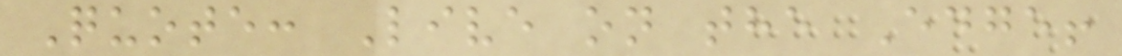Quote: Live on the Edge!
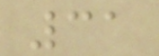31
